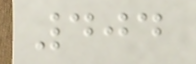404
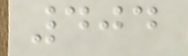404
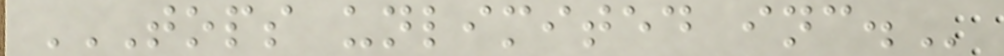TOPS UNLIMITED INC.
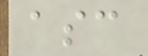asc
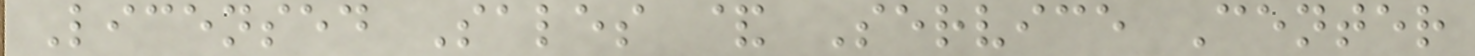Licensed Sales & Service Center
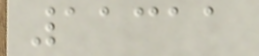11311
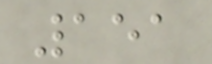151
